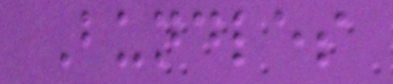Bundles
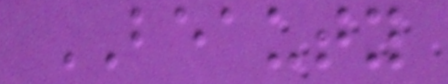BEAUTY
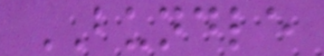BUNDLE
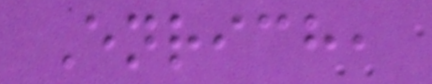Enrich,
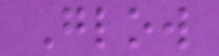Glow
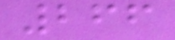266
